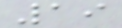19
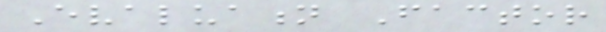Evaluation Factor
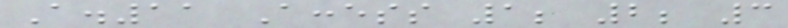A.11 Access 1; 2; 3
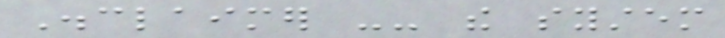Disclaimer -- the system
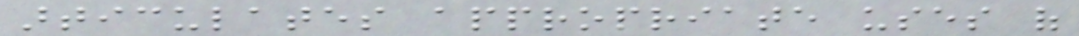articulates appropriate uses of
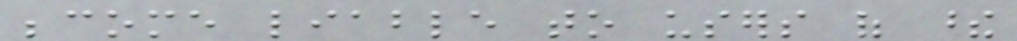become liable to users of these
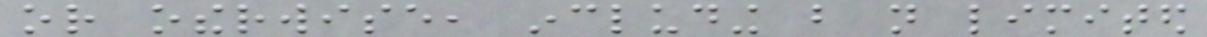or otherwise, including but not limited
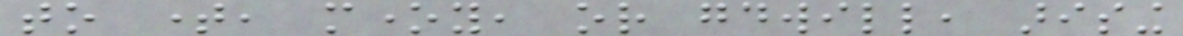to time, money, or goodwill, arising
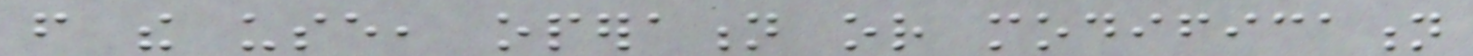from the use, operation or modification
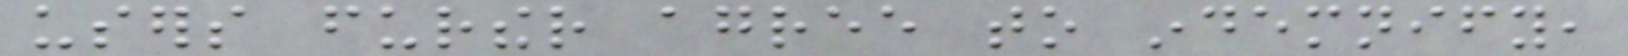users further agree to indemnify,
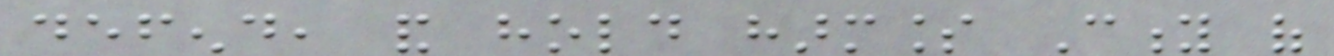defend, and hold harmless City of
